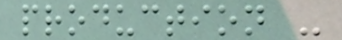production -
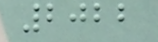2022
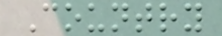Country
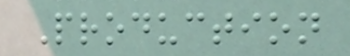Production
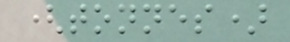(tonnes)
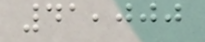41,000
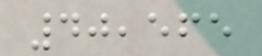40,565
